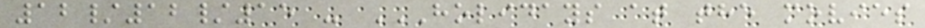12/12/15 - HOLIDAYS AT THE MOVIES
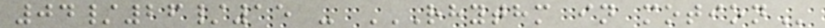04/26/15 - RHYTHM IN MOTION
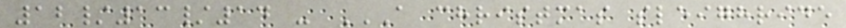12/13/14 - A CHRISTMAS SLEIGHRIDE
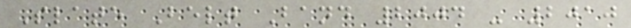Slate Belt Band 2004 - 2010
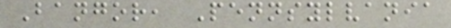Bangor, Pennsylvania
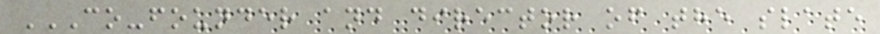CO-FOUNDER AND DIRECTOR OF THE SLATE
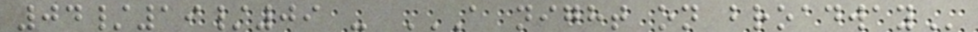04/19/09 - A NIGHT ON BROADWAY
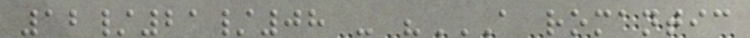12/21/08 - "A ROMANTIC
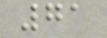71
